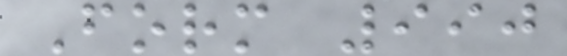Form 990
